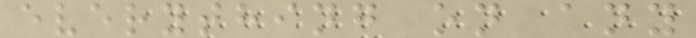everything on any
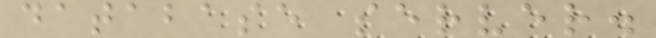database server.
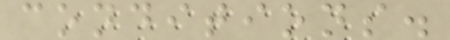conditions.
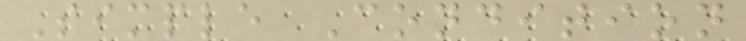Simple Condition
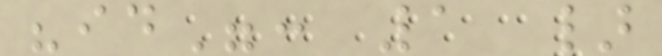"id": 1 }
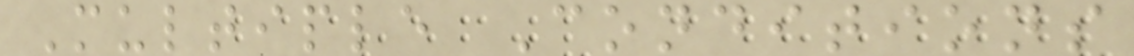Multiple Conditions
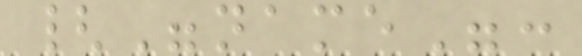{"name":
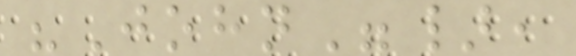"John"},
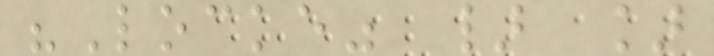"Locke" } ]
